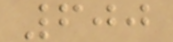600
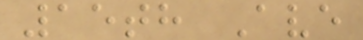15th Ave
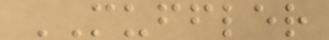MUFFLER
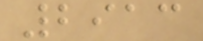2913
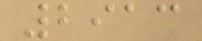2913
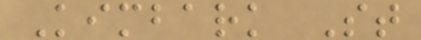Kimbark St
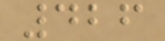426
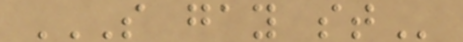S GAY ST
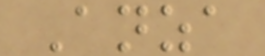Anza
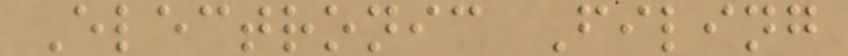Electronic Filing
